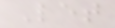Let
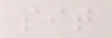sit
